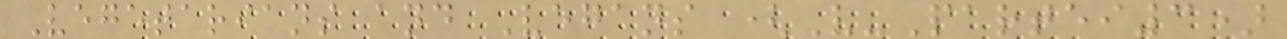Vegetarians and Vegans (V-Partei3)
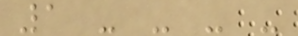1 - - - -
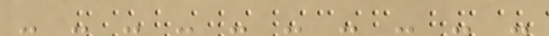- - - - - - - - - -
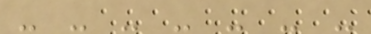- - - - - - -
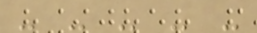- - - - -
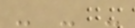- - -
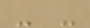- -
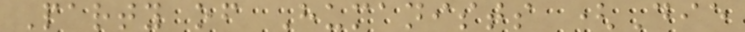Party of Humanists (Die
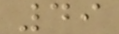49
